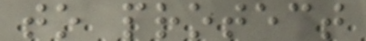to protect
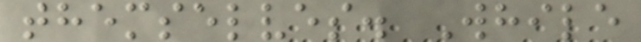themselves. While
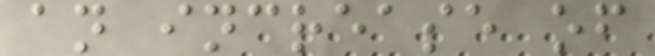an increase of
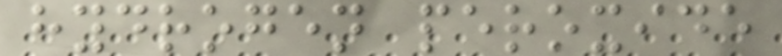hydrogen peroxide
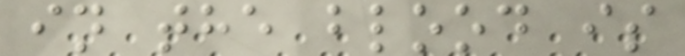in the blood is
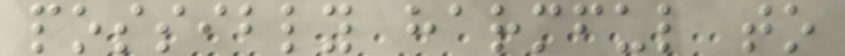possibly harmful to
